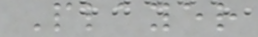Player
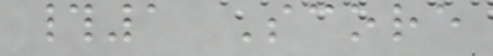#1 Score
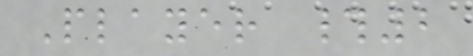Player #2
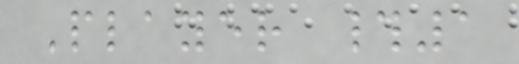Player #1
